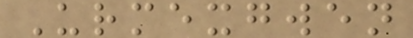Urmexgwen
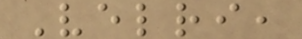Velri,
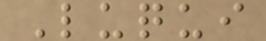Luqui
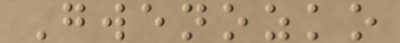Gwenozko
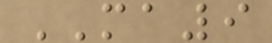MA9
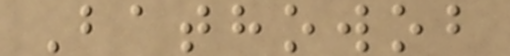Bathowob
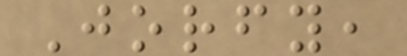Jorfy,
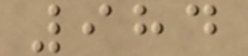984
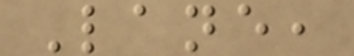Lane,
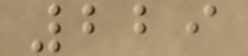229
